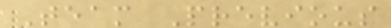Team Previous
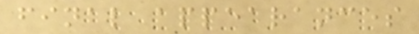final appearances
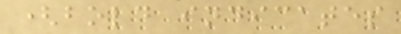(bold indicates
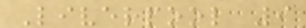Liverpool 9
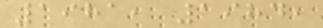1981, 1984,
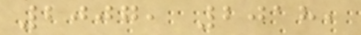2007, 2018,
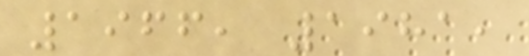1966, 1981,
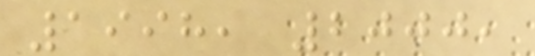1998, 2000,
